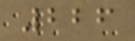226
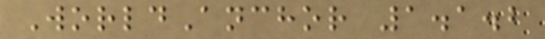WorldAnchor 1.1.2
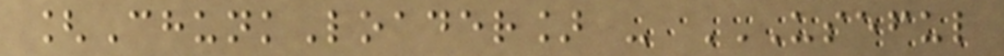[ChunkLoader] - USEFUL
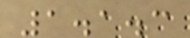1.1.3
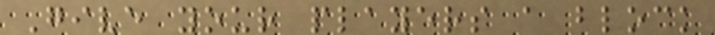Give your players a block
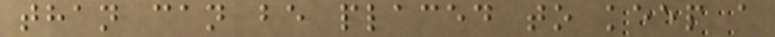than can be placed to keep a
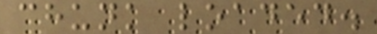chunk loaded.
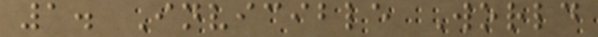1. Invicible World
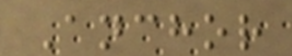Anchor
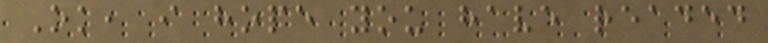Ok, i hope you have readed
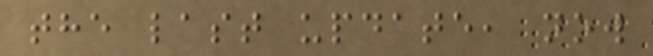the last update, now
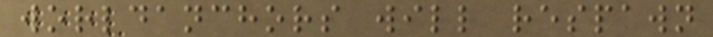worldanchors will respawn
